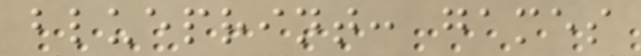blueprint: games
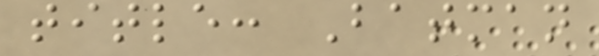title: Batman
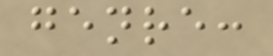genre:
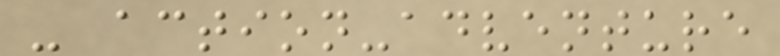- action-adventure
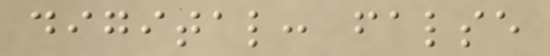digital: false
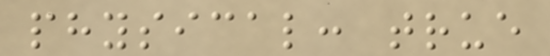physical: true
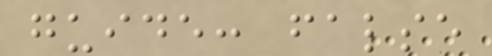guide: false
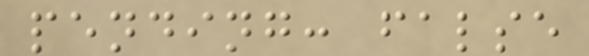pending: false
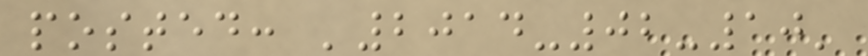posted: '2014-02-10'
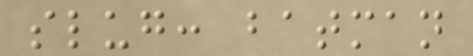slug: batman
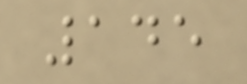145
